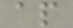ap
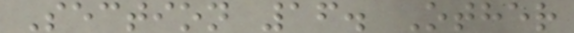Section 16. Other
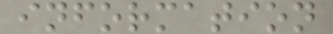information
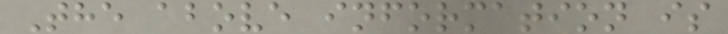The above information is
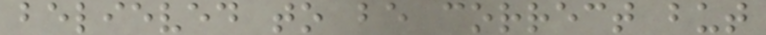believed to be correct but
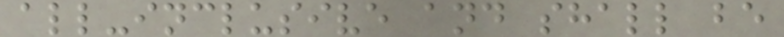all-inclusive and shall be
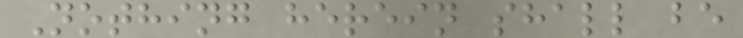Nothing herein shall be
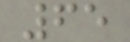65
